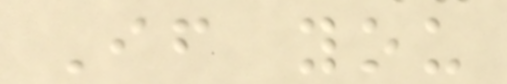If you
